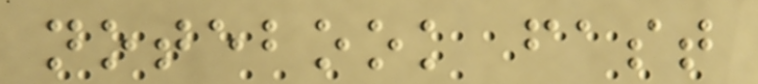notebook fast
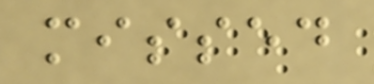missed
